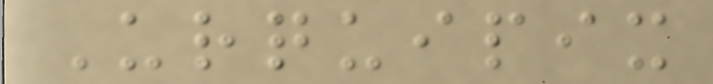Urquipix
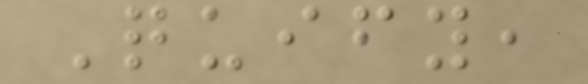Quify,
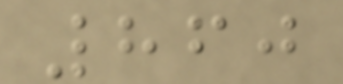860
